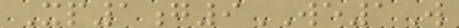Xp1g9WE1W
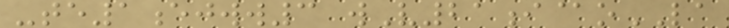-te1ejww3 wV21i@oLA
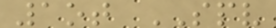1ot SPV
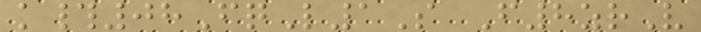k#08FqL1S F8zrV
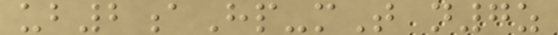ub2aHp-mT n7z
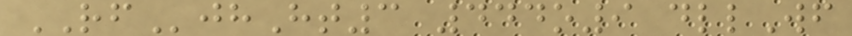RFjhHt3 444o9 dllWf
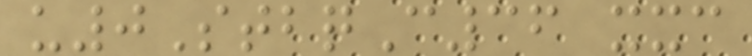u0StbqC36 xxc
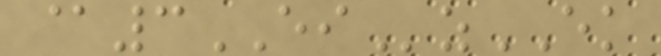@3EIzEK
